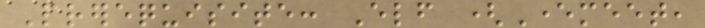Prerequisite: Elf (Evermeet,
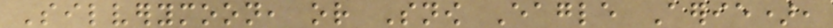Silverymoon, or Snow Eagle Aerie),
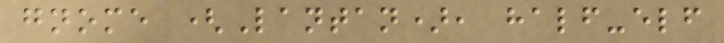gnome (Lantan), half-elf
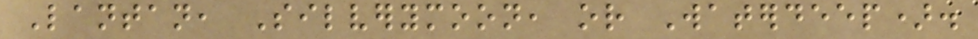Lantan, Silverymoon, or Waterdeep).
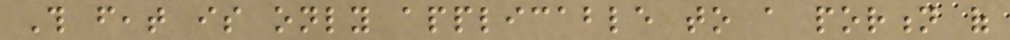This feat is only applicable to a portion of
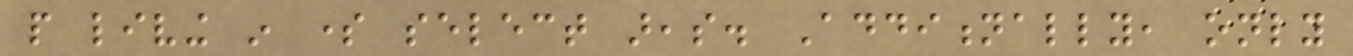people living in some select areas. Additionally, only
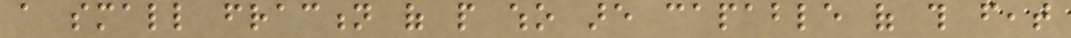a small fraction of people who are capable of this feat
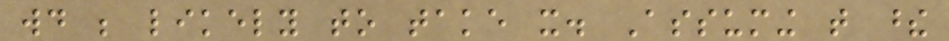would be likely to take it. Assuming that these
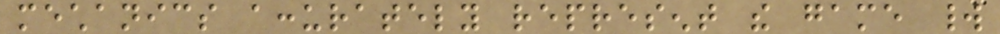mechanics accurately represent the game world
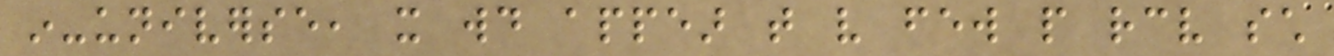in-universe, it would appear that very few people receive such
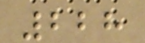228
